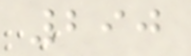290
